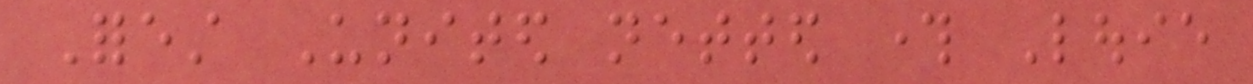Forest United netted through Louie
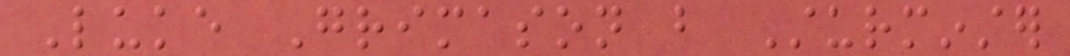Luke Grimason but Sturminster
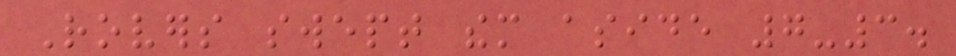Rovers swept them aside 7-3.
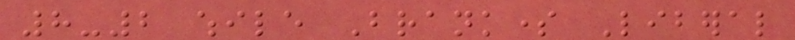8-2 while Branksome Liberal
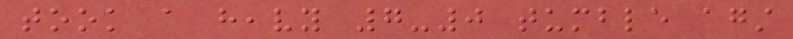took a heavy 7-0 tumble against
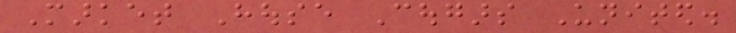Market House Cougars United.
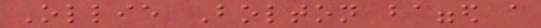Ollie Bolton bagged a
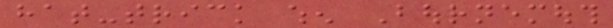hat-trick when Bournemouth
